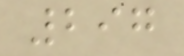297
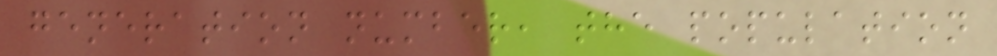generation number, the population
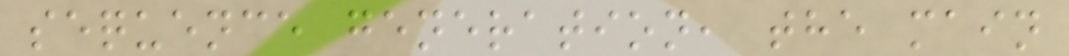sequence generation, the main
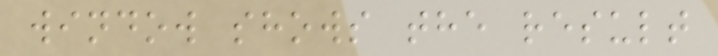window shows the result
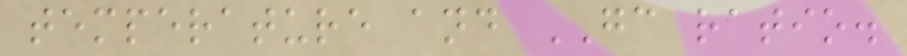temperature and GC ratio.
